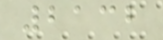2132
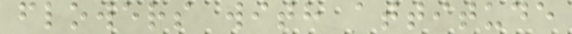flowers with attitude
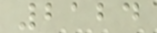2124
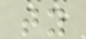ty
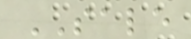SALE
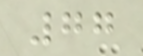77
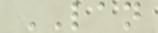LAN
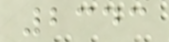2343
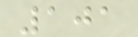101
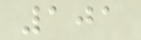101
